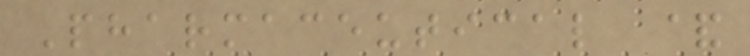Pharmaceutical &
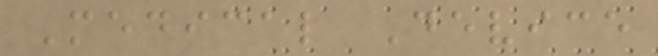Medical Device
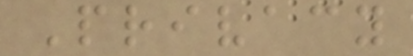Privacy
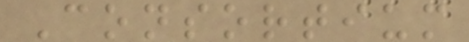Consortium
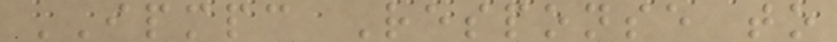IPMPC Response to
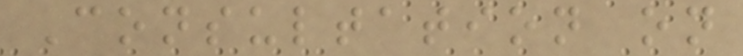Consultation on
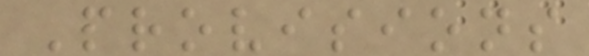Provisions
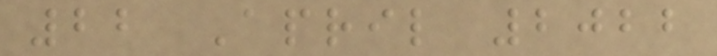22 April 2022
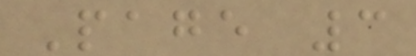Page 3
